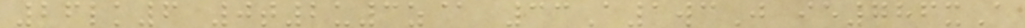26lk6 0t2u3z@ 33A1wcJ ie786xA
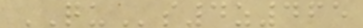QUs4z465
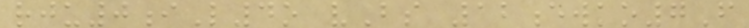rju0iL4o vBs 12ewko7F
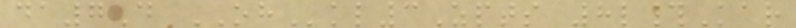da7D OHkl3Zpts 8l#Kar
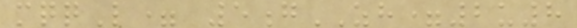mqqL= 5gZH=2u8
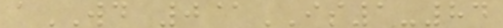aWD 0@IS1-84
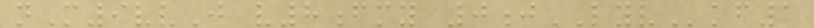nM9vvJ v8fmy 0jLYVkf1
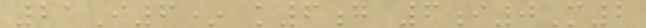21I6* k6g 6i0M2
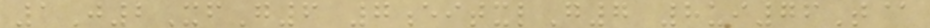1J2XfG6 7eitxlG7 8ui76T@
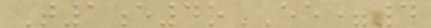T1e4oEE=4
